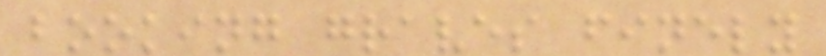booking graves finely
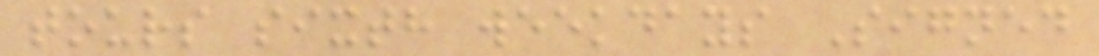tours sixth weekdays Signed
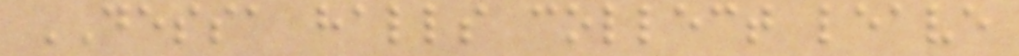DESSA halls collect leave
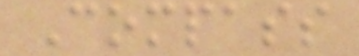Compass
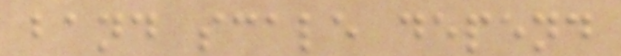band scale depend
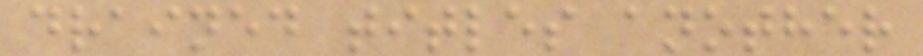drained titles another
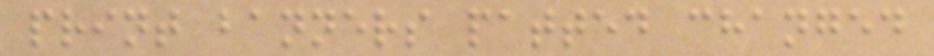print banners patted changed
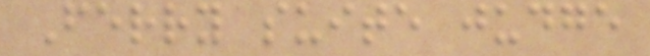Ferry suite judge
